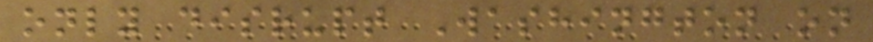only disrupt Washington on
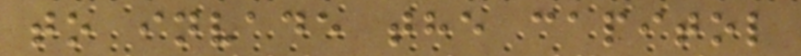to invade the capitol
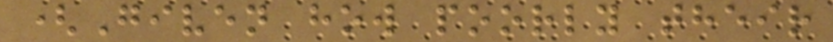(Given how poorly their
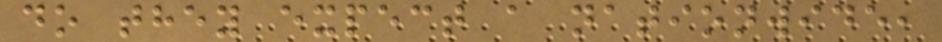do they expect a nationwide,
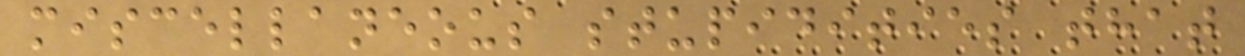miscellaneous stupidities that
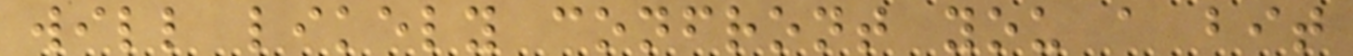will likely confront you a bit
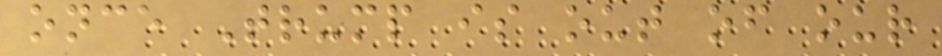once Trump is out of our
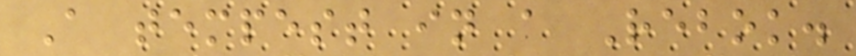A tempest in a Rebok.
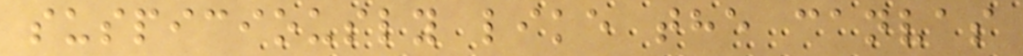suspiciously like the canvas
